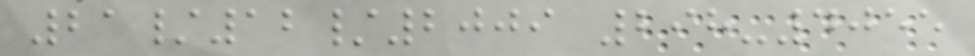21/12/2009 298-4055
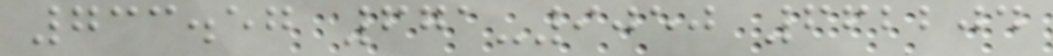733.57 671-9050 662204
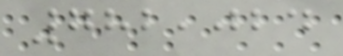782,024
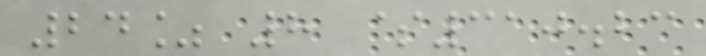24% 8 $310.23
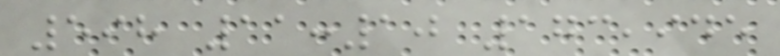598 11:10 173,945
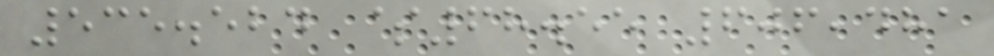535.524 $68.55 606,481
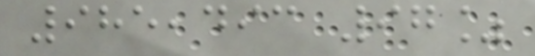985,493 97%
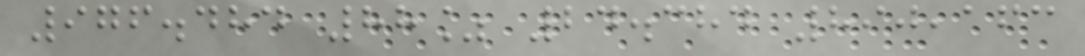976.484 88% 24.384 890,163
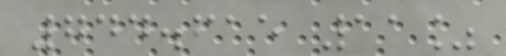744.615 11%
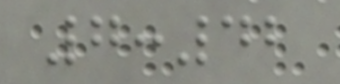7:42
